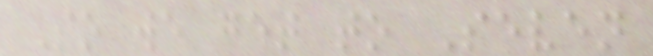So we get to Seven
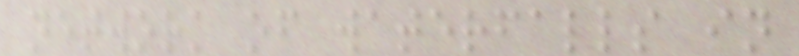network of waterfalls in
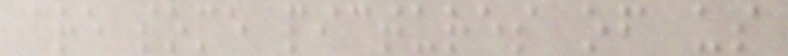are some pictures of us
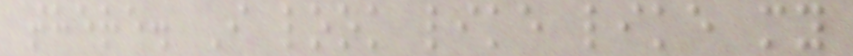there. I look like like my
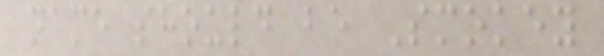name should be Smokey
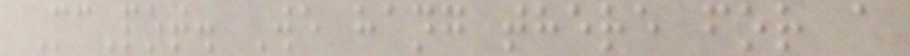McPot. We hang there for a
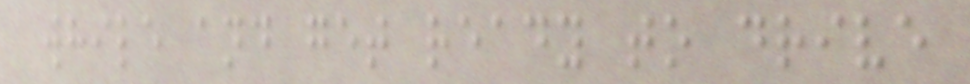while and get ready to drive
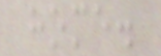home.
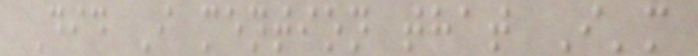Did I mention that I'm
